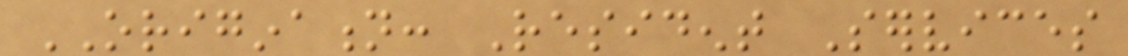ORIGINATION: Resident Services
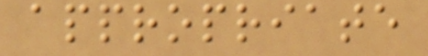appropriate
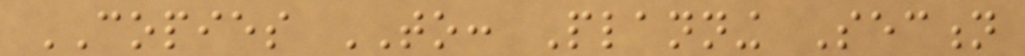COPIES TO: Planning Section
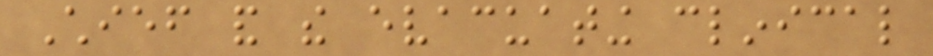Chief and the evacuating clinical
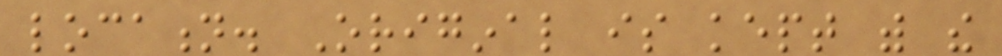location. Original is kept with the
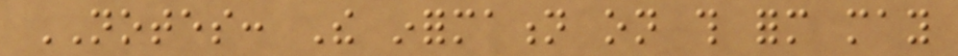NOTES: The information on this form may
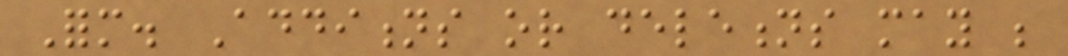Form. Additions or deletions may be
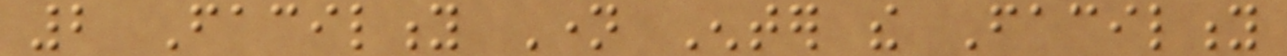2 Facility Name Enter the Facility
